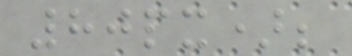80px);
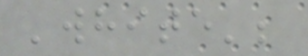'white';
